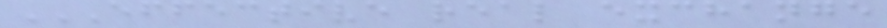EFFECTIVE REAL EXCHANGE
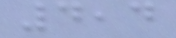4,4
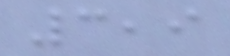3,9
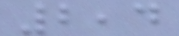2,4
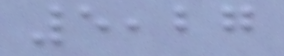5,27
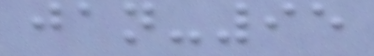jan-95
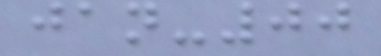jan-00
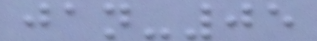jan-05
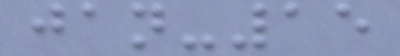jan-15
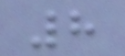8
